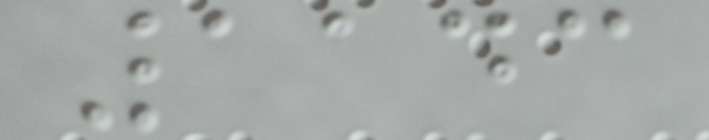1143
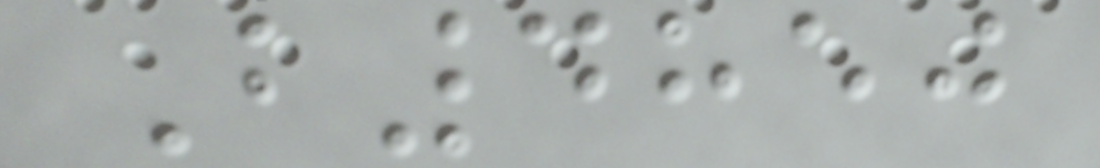B4850
